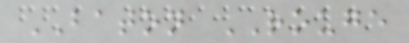BATON ROUGE
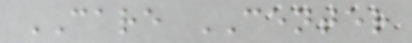CARE CENTER
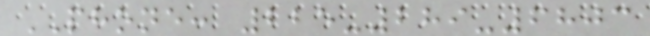PHONE: 225-289-6803
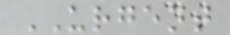URGENT
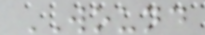WOUND
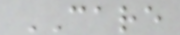CARE
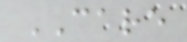CARE
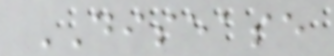DISEASE
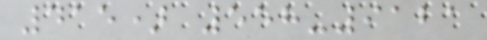415) 558-9121
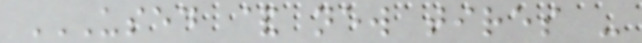USED & NEW TIRES -
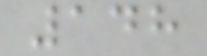148
